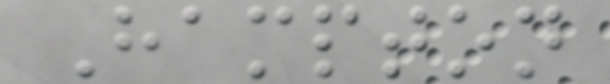Hampton
